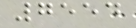7554
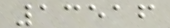13516
